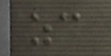zc
